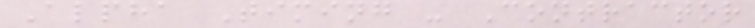Alpha Timing - Contractor
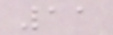11
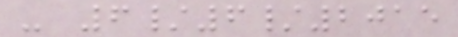- 6/6/2015
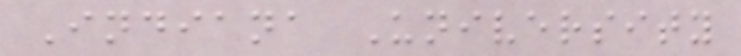Indiana University
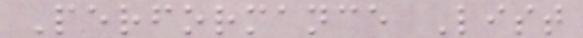Performance List
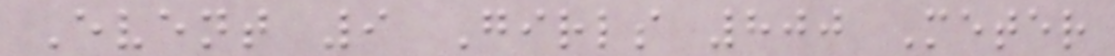Event 9 Girls 800 Meter
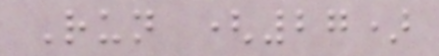Run (27)
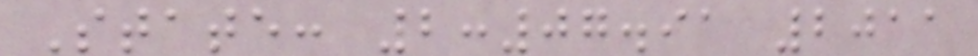State: 2:07.91 2011
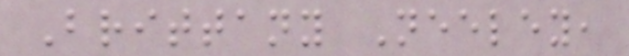Brittany Neeley,
